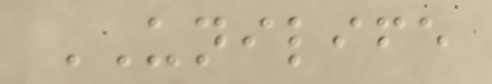UNILIFE
